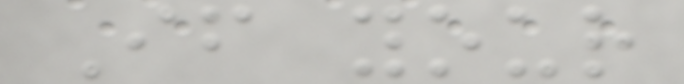If your
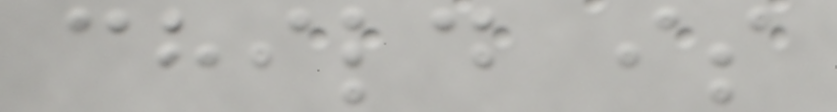child is
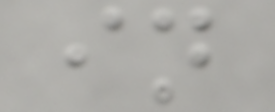in
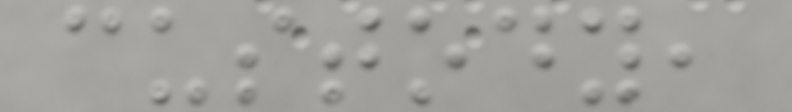custody,
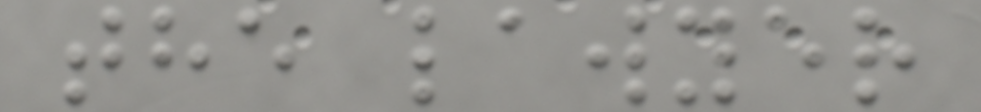the lawyer
